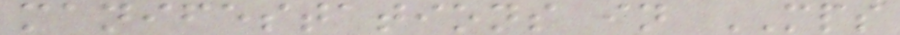manifestations in MPS
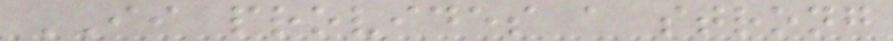II provides a strong
